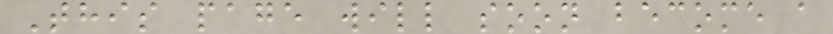This page will soon become a
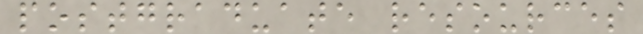postgraduate resources
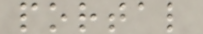portal
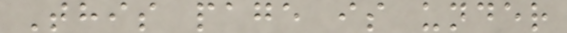This page is under
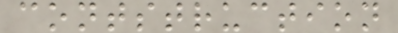contstruction
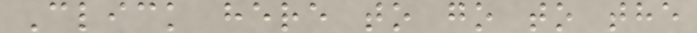Click here to go to the
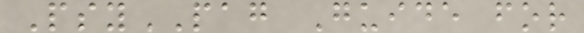PsyPAG Guide for
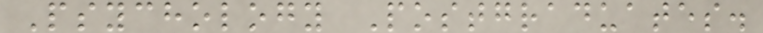Psychology Postgraduates.
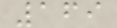169
